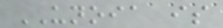UNOIA is
